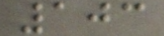103
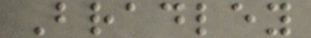Bradley
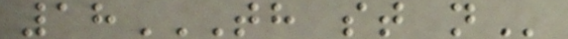18TH ST N
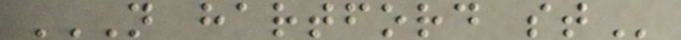N HARTFORD ST
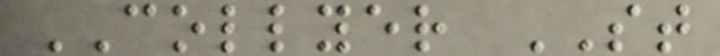COLLYER ST
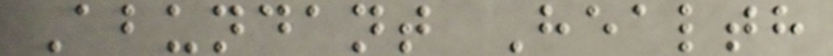Abundant Health
